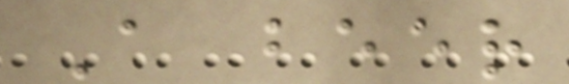A beer
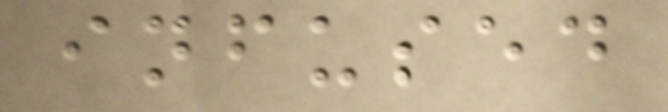infused
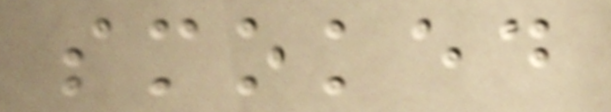smoked
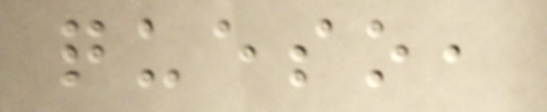queso,
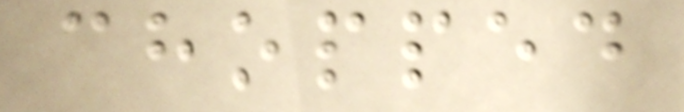chopped
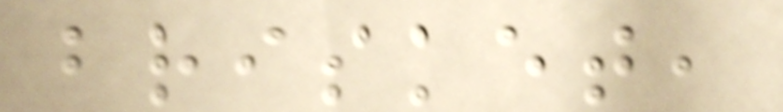brisket,
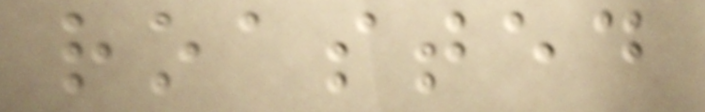roasted
